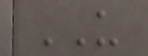US
